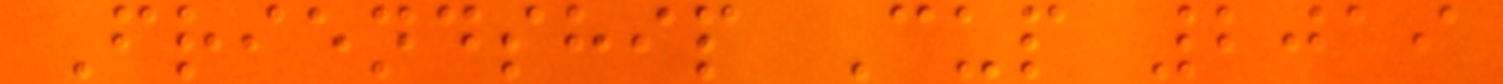Friendship Cup 2019
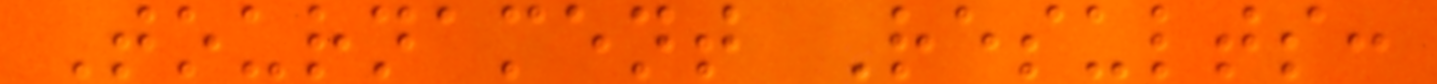Tournament Results:
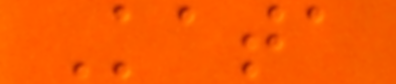Kata
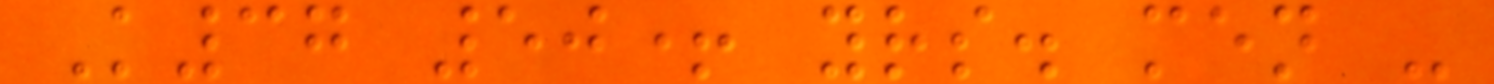K37 50+ yrs. men -
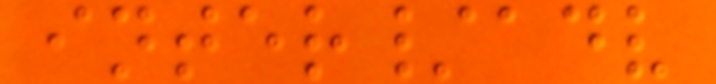inter/adv
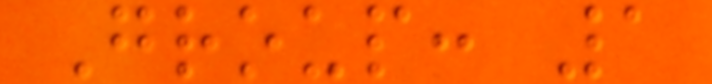Group: 1
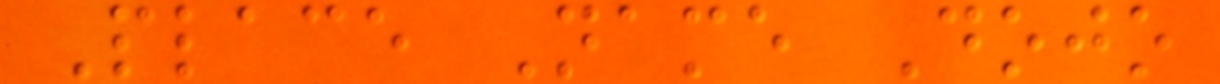Place Name Dojo
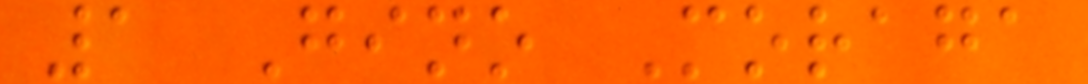1 Gino Moraga
